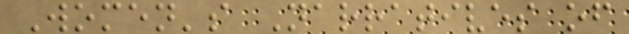Women's Narratives of
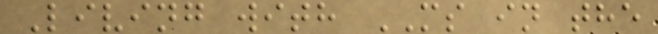Living with MS in the
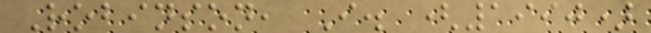Robinson, I. (1990)
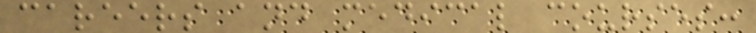careers and medical courses:
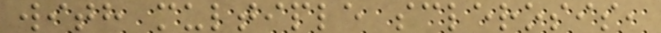with multiple sclerosis,
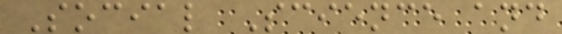Social Science and
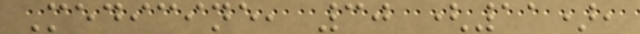Medicine, 30 (11),
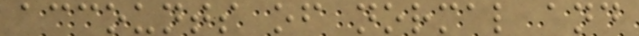accounts of normal and
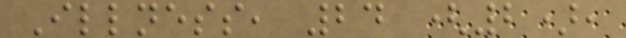Illness, 24 (2),
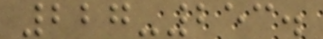227-253.
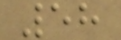58
